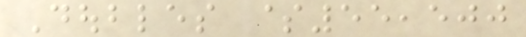Doubles $55,500
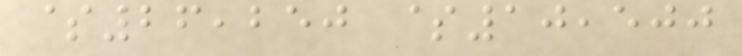$26,250 $10,500
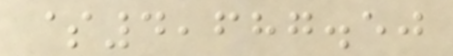$4,687.50
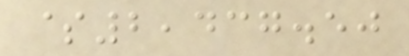$2,437.50
